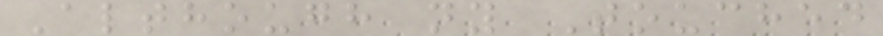Although ny Touched
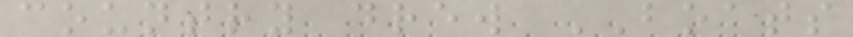country drew BOATS
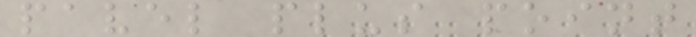pavel plus point
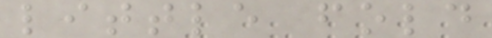little fold
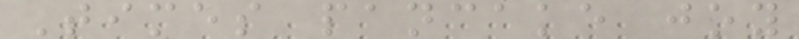Times pancake joy
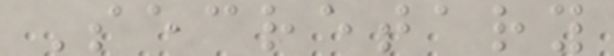Secretary
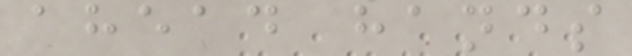ahead hands
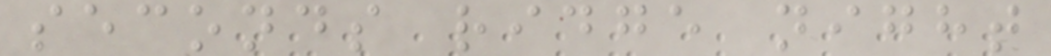seconds ridge night
